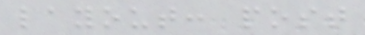layout: post
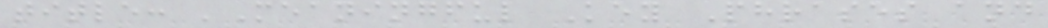title: 'Meaningful Key Phrases and
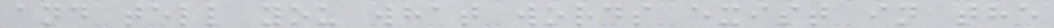and tell you what words exist in the
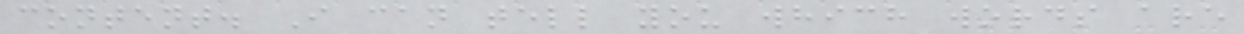content. I can tell you which words are
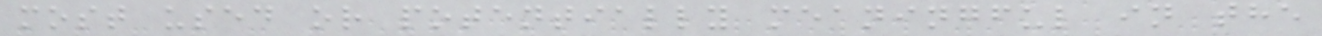most used or potentially meaningful in the
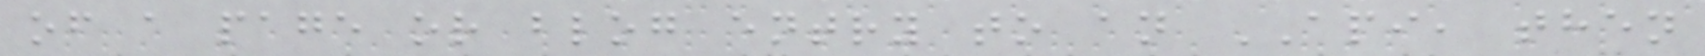of a page or blog entry to an API, then
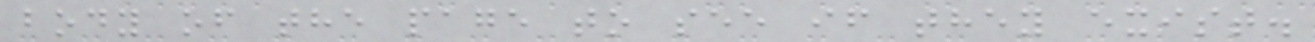body of the page to see if they exist.
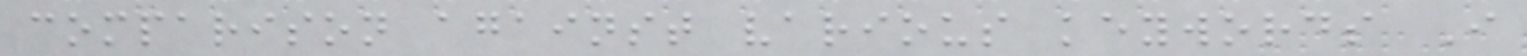comparison against various keywords I
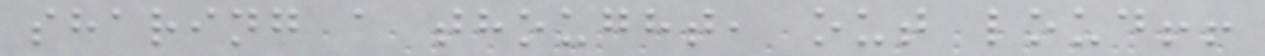sharing a thought, out loud!!
